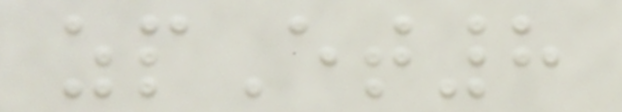zpEt8
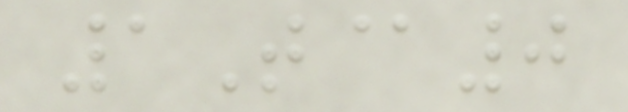1T@0
